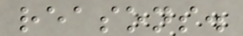reasons.
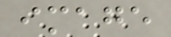image
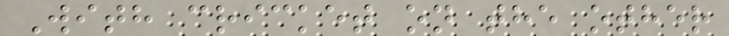With cricket on the other
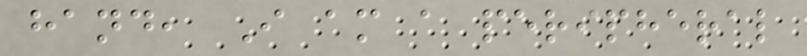hand, I am a peripheral
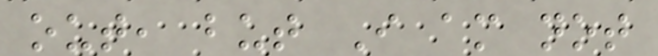out, but I am not
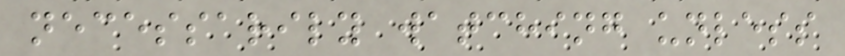necessarily watching unless
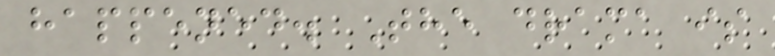happened. The drama is
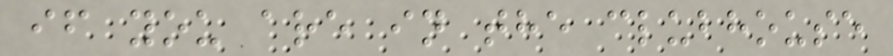if you are in the clubhouse
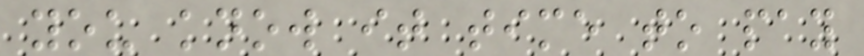you know it time to pay
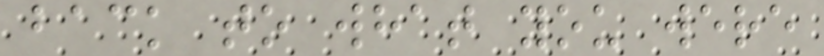back to what you were
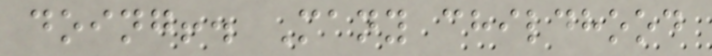doing!. Many childhood
